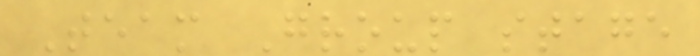Team Group stage
